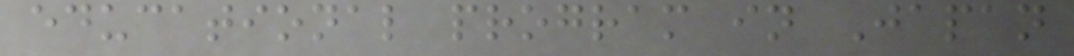educational program in Japan
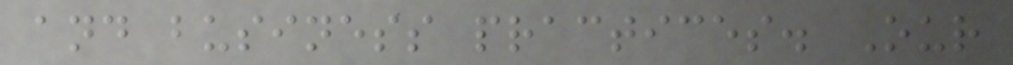and business practices. Our
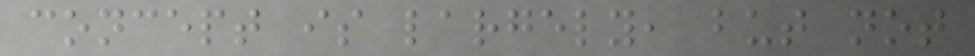concept is largely, but not
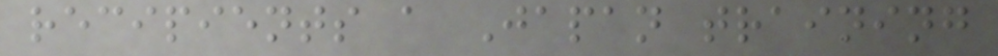recipients a Japan training
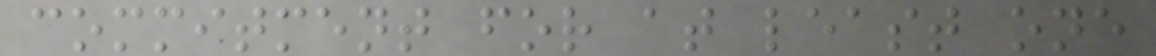commitment for at least one
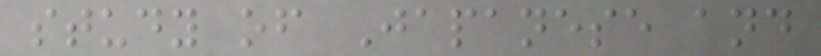study of Japanese and
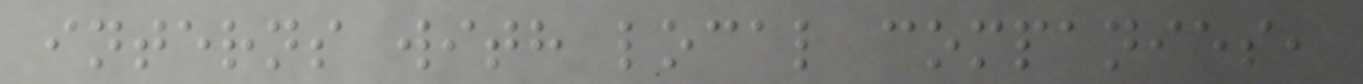interns with local companies,
